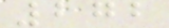272
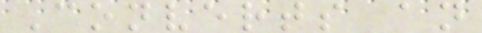Converts an
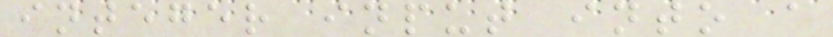integer input into a
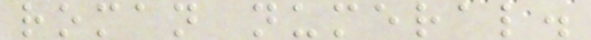roman numeral.
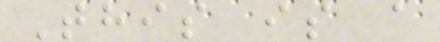This is a
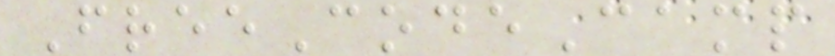FreeCodeCamp
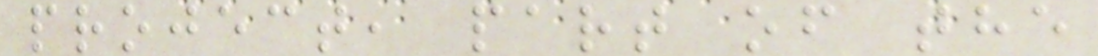project, part of the
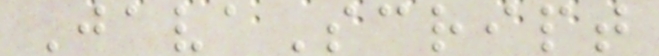JavaScript
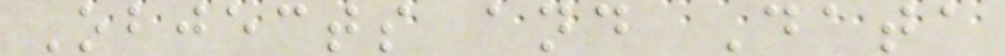Objects and Data
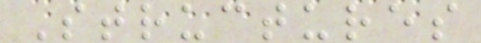Structures
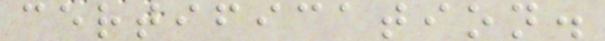certification.
